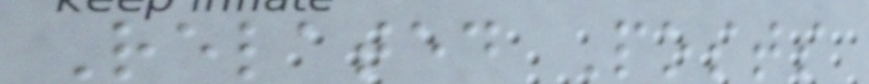Related Posts
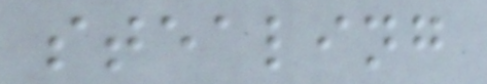stealing
